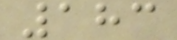183
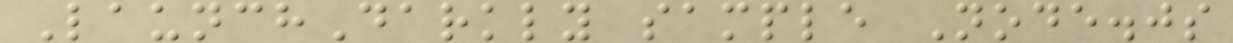LaunchDarkly sample Node.js
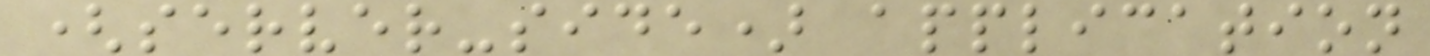(server-side) application
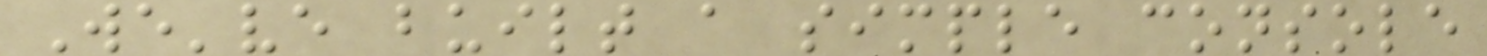We've built a simple console
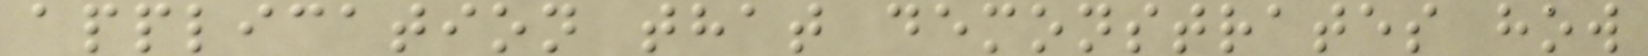application that demonstrates how
